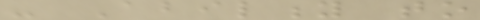- Ability to
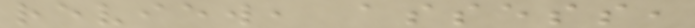review, assess,
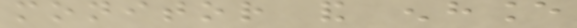monitor and enhance
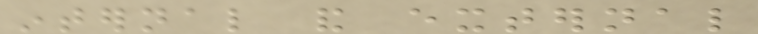internal and external
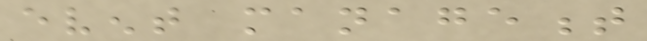event management
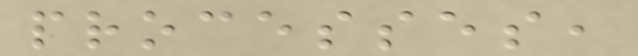processes,
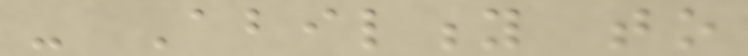- Ability to
